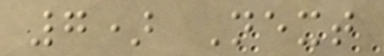7) Next
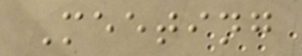Meeting
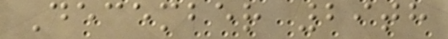December 29th
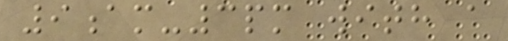9am-3pm with a
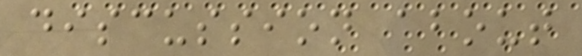discussion about
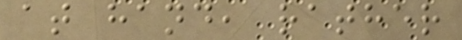at hand, rather
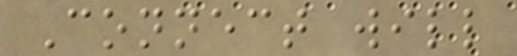Connect will
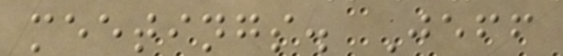meetings. Jeff
